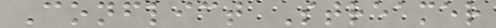Conflict Streamer
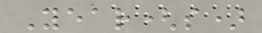Year(s)
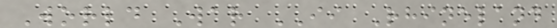World War II Rhineland
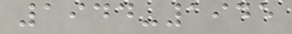1944-1945
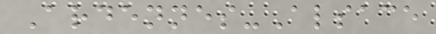Ardennes-Alsace
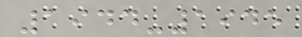1944-1945
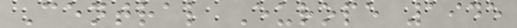Central Europe 1945
